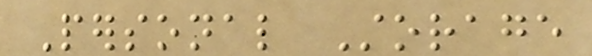Personal Storage
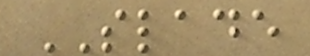SLADE
